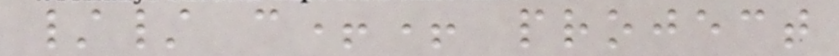// c++ project
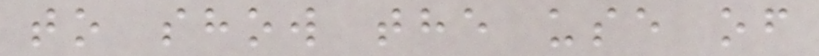to show the use of
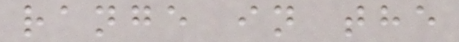range in the
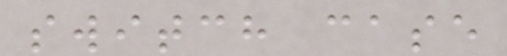switch case
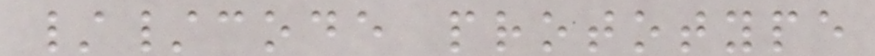//code prototype
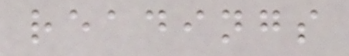readings
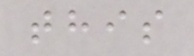this
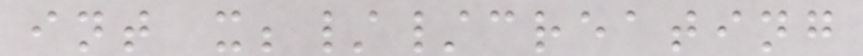int x;//creating
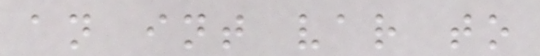an int var to
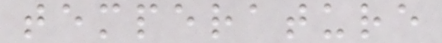temperature
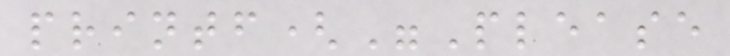printf("Please
